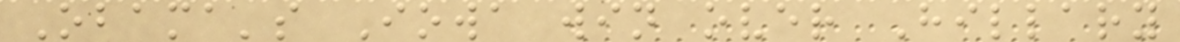Obama's Iowa win over Hillary
